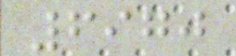6970
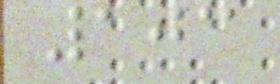103
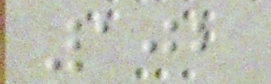102
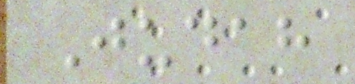Judah
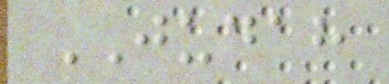JUDAH
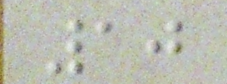10
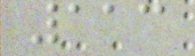113
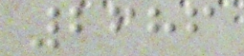2686
